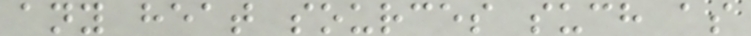any heat sources such as
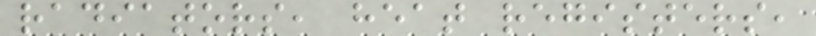radiators, heat registers,
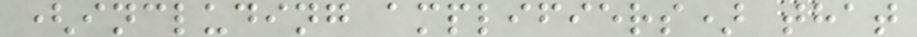(including amplifiers) that
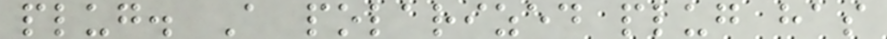plug. A polarized plug has
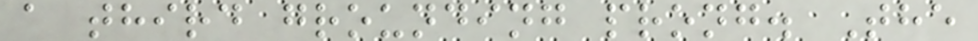a third grounding prong. The
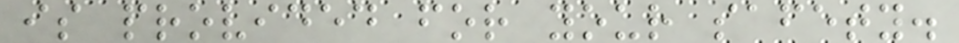is provided for your safety.
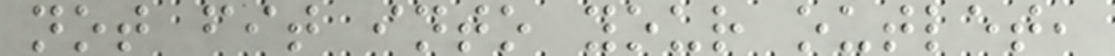not fit into your outlet,
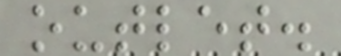outlet.
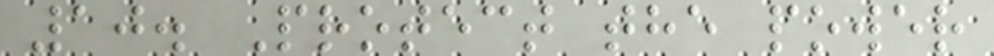10. Protect the power
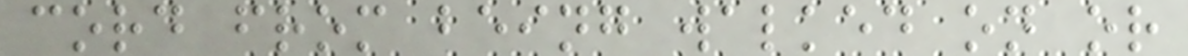cord from being walked on or
